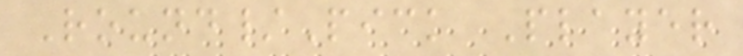Round/Pick Player
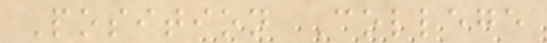Position College
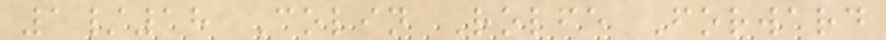1/18 Colin Rolfe Forward
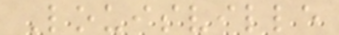Louisville
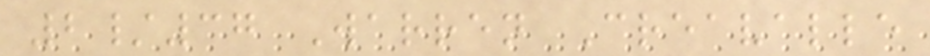2/37 Warren Creavalle
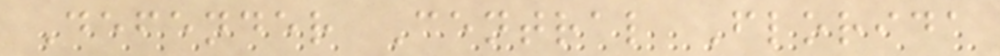Defender Central Florida
